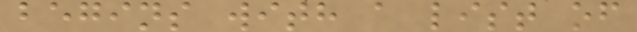begins with a list of
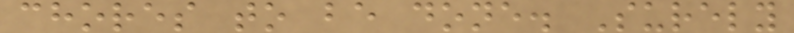chores to be done. Surely
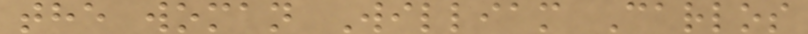the woman William Carlos
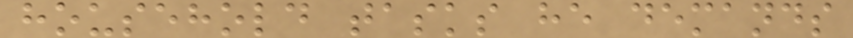household tasks he demands
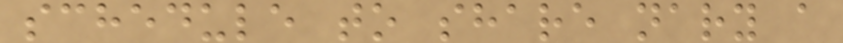schedule to share nary a
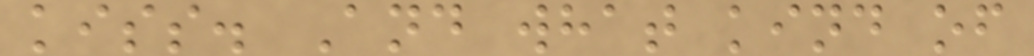kiss. And what kind of
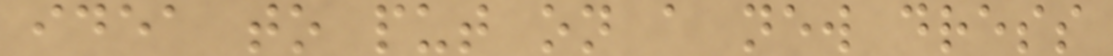idea to put on a new dress
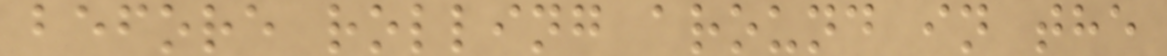before rolling around in the
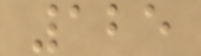125
